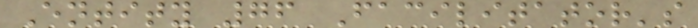Entity 76 Facilitator's
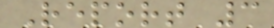Report 3
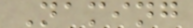Naming
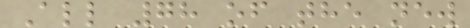All 78 of the new
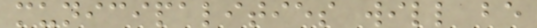municipalities will be
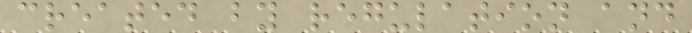created by regulation and
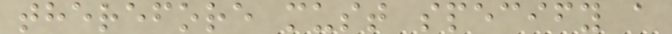therefore must specify a
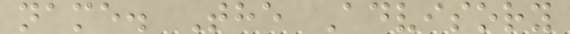name. The Advisory
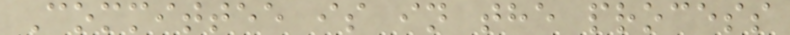Committee is in the process
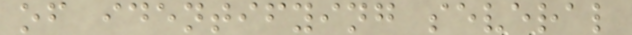of identifying several
